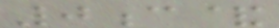0c&
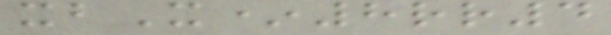xbX*8rr4
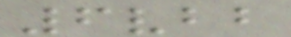6vbb
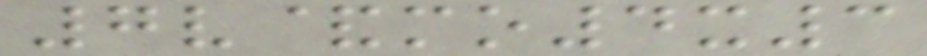7v&mo4x3
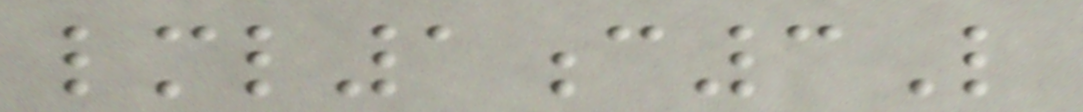lml1c3L
